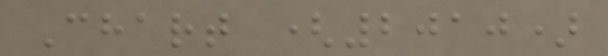Chart (2010)
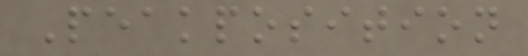Peakposition
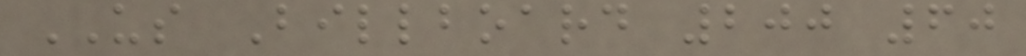US Billboard 200 60
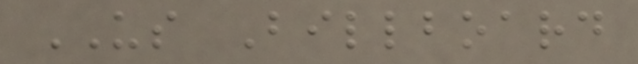US Billboard
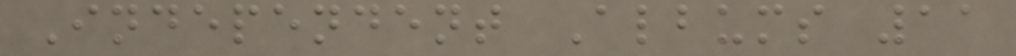Independent Albums 11
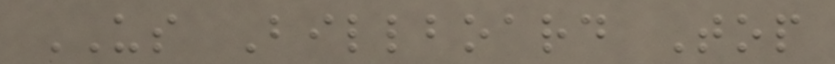US Billboard Top
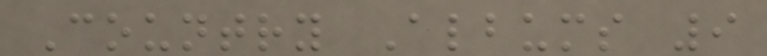Country Albums 9
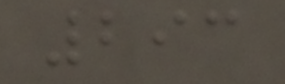293
